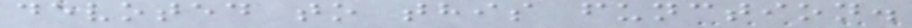devoted to this function.
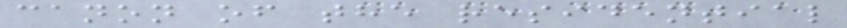canon of the residential
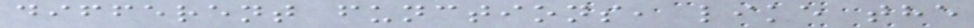different functions, like the
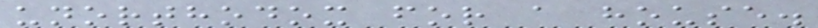unorthodox for a house.
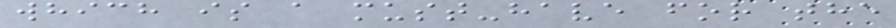which is a must-have for the
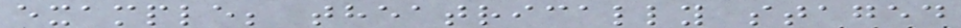example; theatrically staged
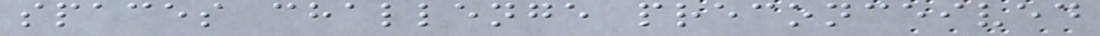spaces challenge preconceived
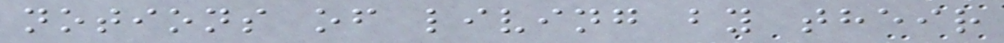notions of living by their
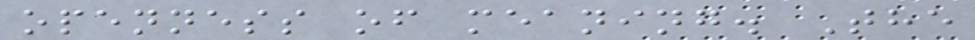openness of meaning. The
